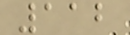112
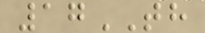17TH
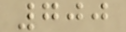700
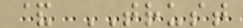& TRUST
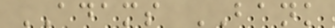ADAMS BANK
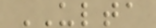ULTA
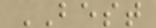BEST
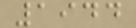1944
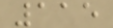115
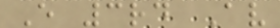E 3rd Av
